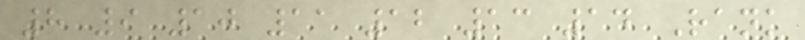8 9 10 11 12 13 14 Rank
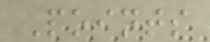Points
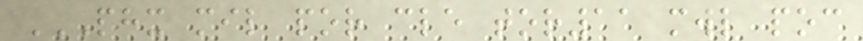PHX MIL POR CLE TOR11 MWL POC
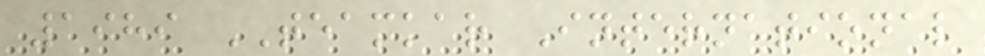1989 TEAMKAR International
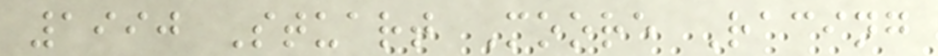1990 Stuart Moore Racing
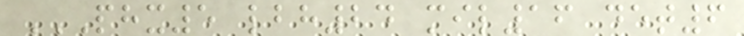PHX5 LBH24 MIL16 DET6
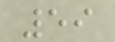59
